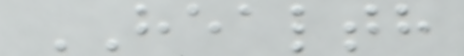HEALTH
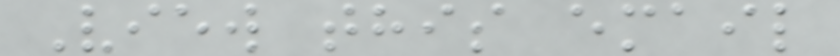View this email
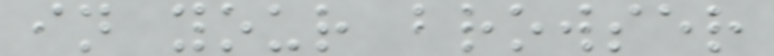in your browser
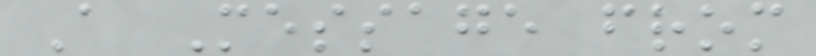A Message from
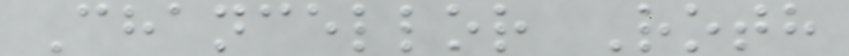Chancellor Roth
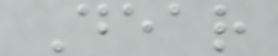Dear
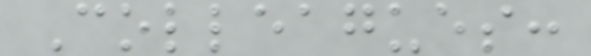Colleagues:
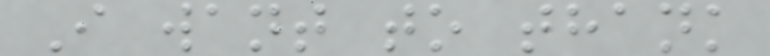I want to thank
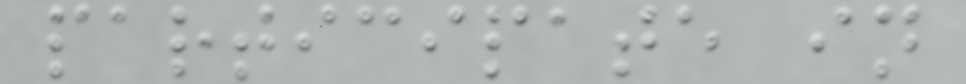participate in
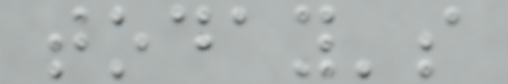today's
